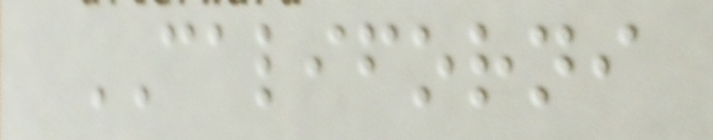CALIFORNI
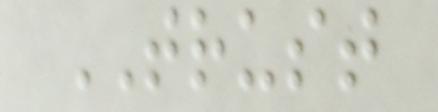TRUST
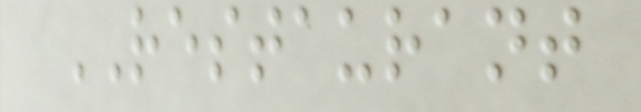RESTAURANT
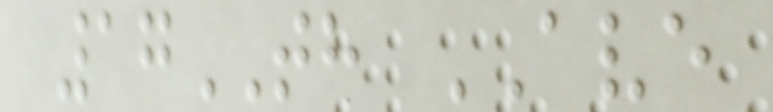17TH AVE
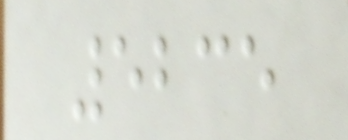5235
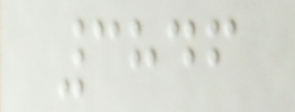3846
